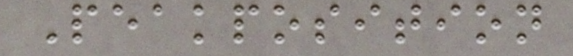Peakposition
